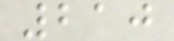210
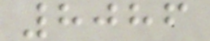8086
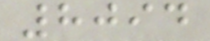8094
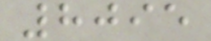8095
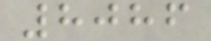8086
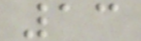13
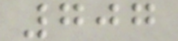707
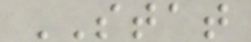STAT
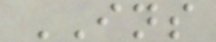INS
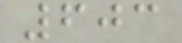603
